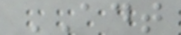ADT
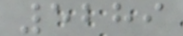5289
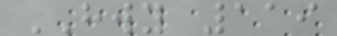HWY 119
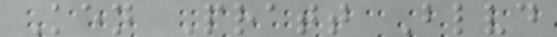Ken Pratt Blvd
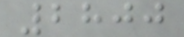2800
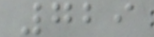729
